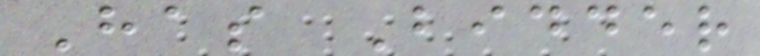Has Bidder
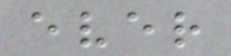ever
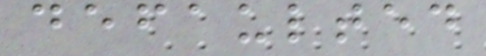defaulted
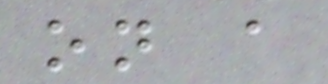on a
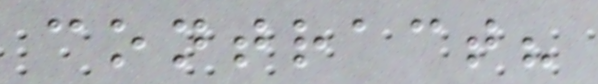contract?
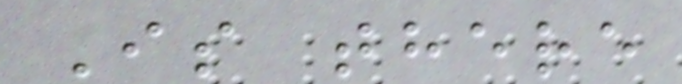Is there
